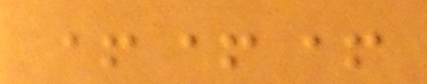+++
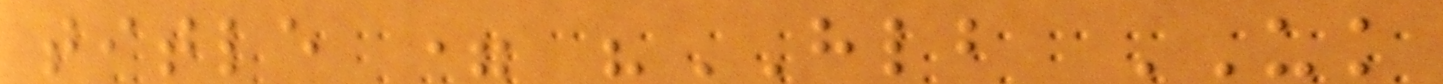title = "HLB UK
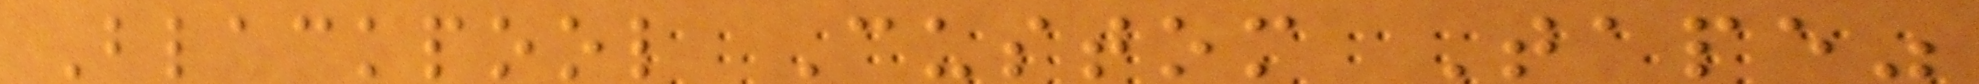Blackpool Custom Tape"
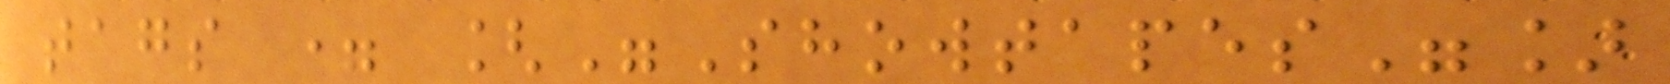tags = ["Showtapes"]
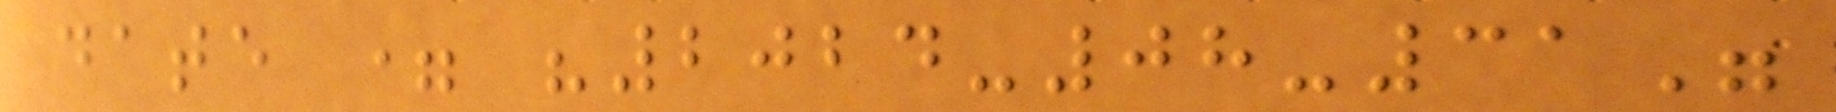date = "2024-08-31"
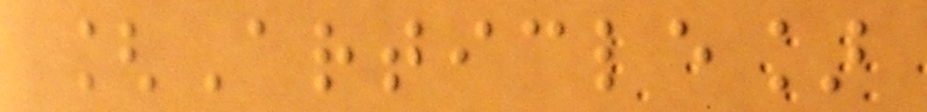[Article]
